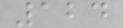124
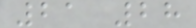21 28
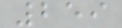259
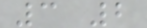3 2
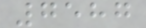7587
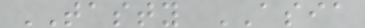TASTY ASIA
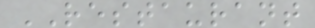RESTAURANT
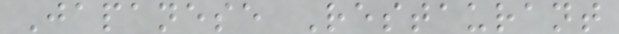Japanese Restaurant
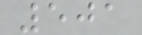501
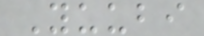Yuubi
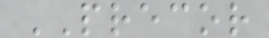PRECOR
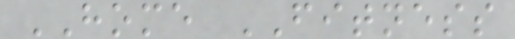HOME FITNESS
